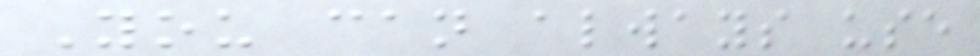You can always use
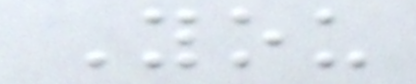You
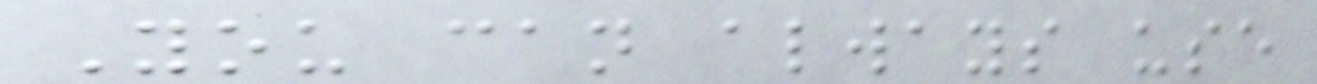You can always use
